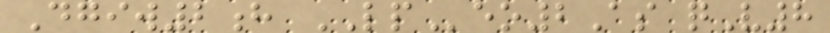Dgiw2h LPeo2As qV8
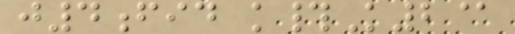j4fid k#K2@
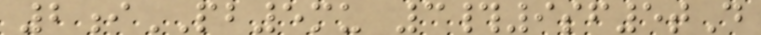2iPB5mu 3#9sf5tD
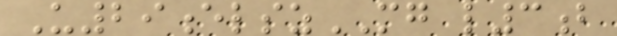U29elszMG l3b
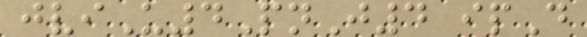jviU4PnJ4 ipD
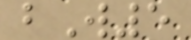bW5
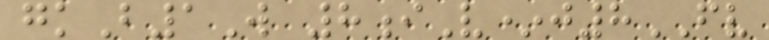gkB1W 8iV*j8FV
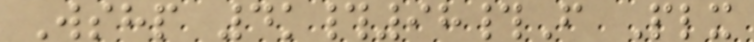Wshp 4k#98#F Plx
